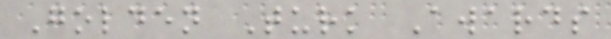Golden Turk Awards
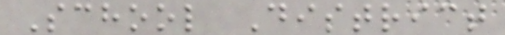School District
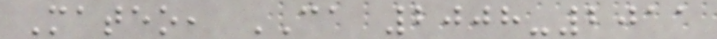Mateo, CA 2008-2011
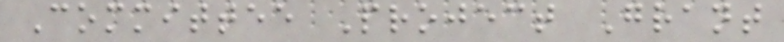Committee Project Grant
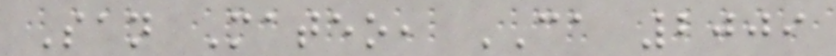San Mateo, CA 2009
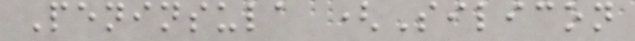Peninsula (Silicon
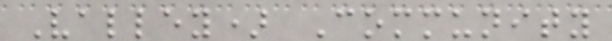Valley) Community
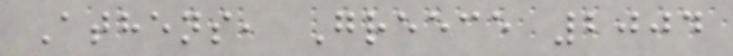Athens, Greece 2004
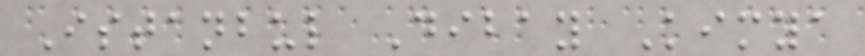Istanbul Dibay Kimya
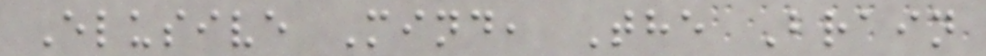Elusive Mind, The Brain
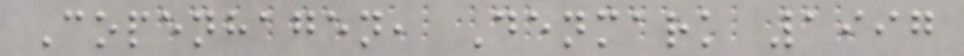Copenhagen, Denmark 1997
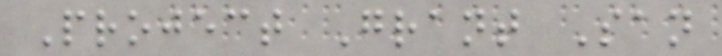Project Grant San
